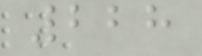228
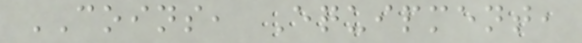COINS, Equipment,
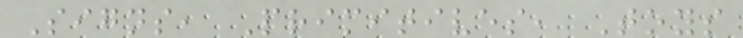Signs, Primitives, Toys
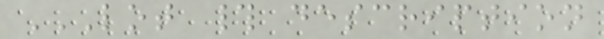LOT # DESCRIPTION
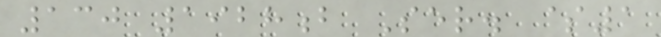130 1928b Ser. $1
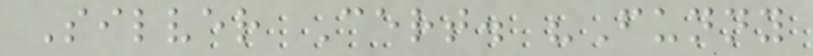Silver Cert. "Funny
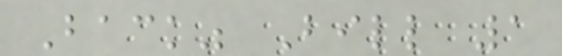Back" Bill 1
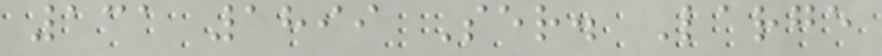131 1899 Ser. Large
